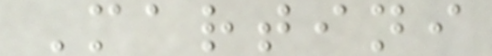Martini
